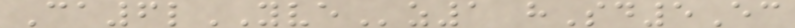Ca6lYVEz1 hSd5Ec
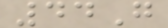44G
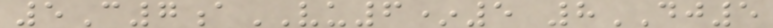5C7aVU6*5 8DJ5
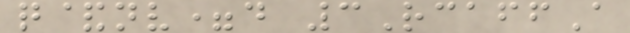q&nv=d 3RcaffA
